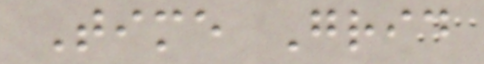Time Grid
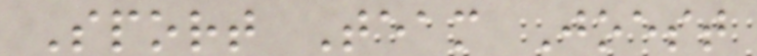Sport Team Joest
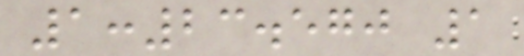1:23.570 1
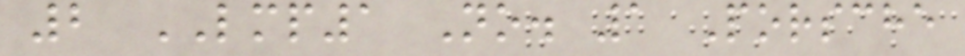2 LMP1 No. 1 Porsche
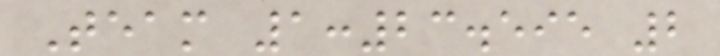Team 1:23.595 2
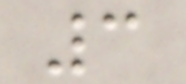3
